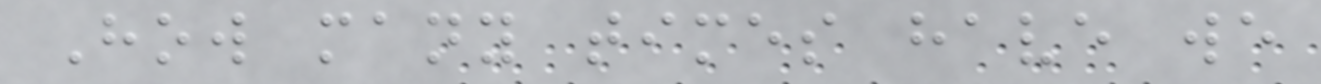How many times have we
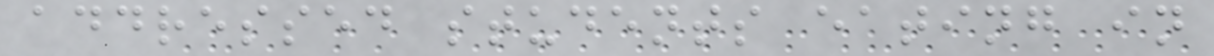addressed students eating in
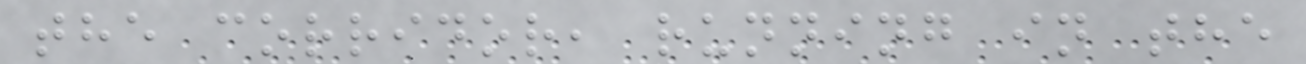the corridor, running in the
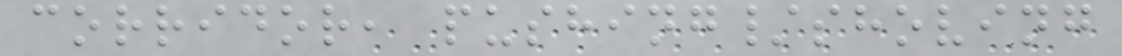corridor, pushing/shoving
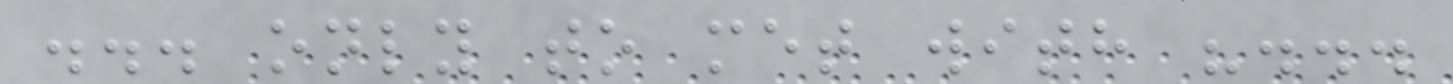... only to met with "...
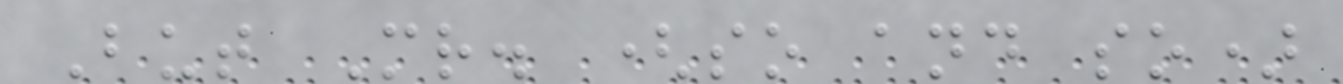But Mr. (so and so)
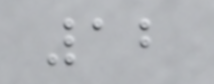12
